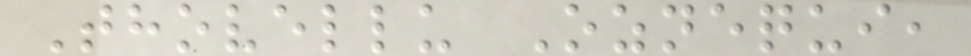Thovellu Oznequi,
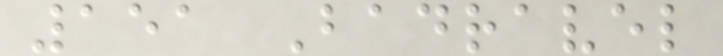151 Badravel
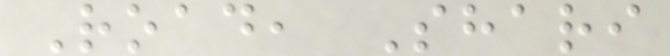Road, Shari
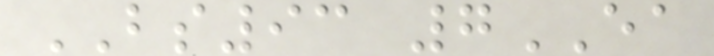BS93 7EA
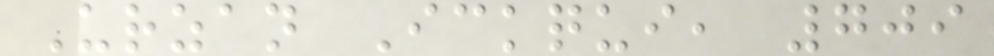Urzan Ickqui, 709
